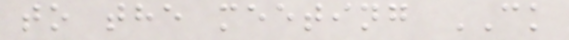to the meeting CK
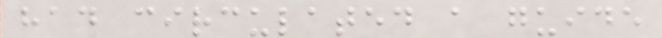had circulated a guide
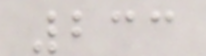233
